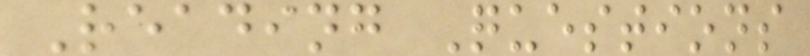Reading Questions
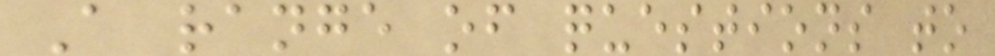A range of questions to
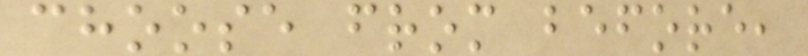choose from before,
